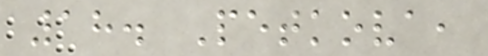18. Petkova,
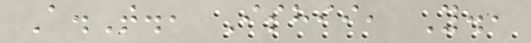A.T., Ishii, Y.,
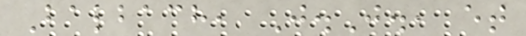Balbach, J.J., et
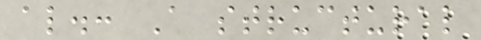al.: A structural
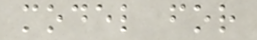model for
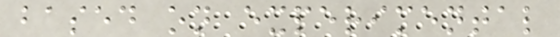based on experimental
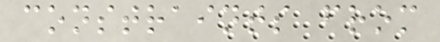constraints from
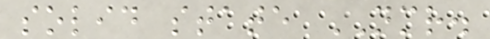solid state NMR.
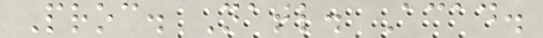Proc. Natl. Acad.
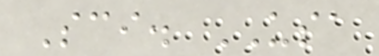Sci. USA
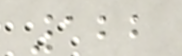122
